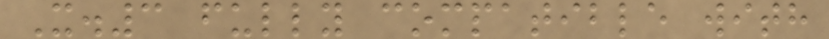X.3 fully compatible with
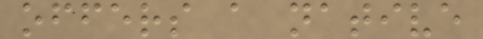offers a native
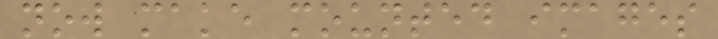now make mounted images
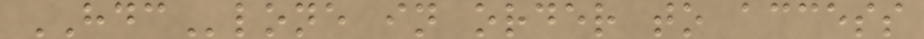HDClone in order to access
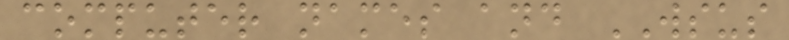computer names and WSUS
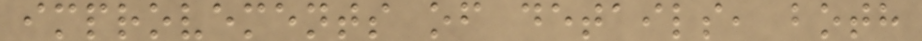improvements of details, both
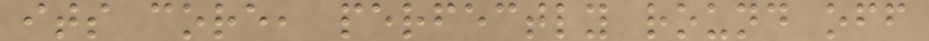its core, perfectly round off
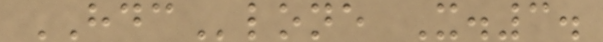HDClone X.3.
